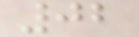02
